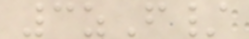3zF/
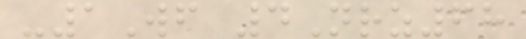-1Wf 4Nrz68
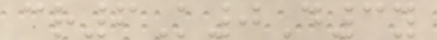cr6K0D3y
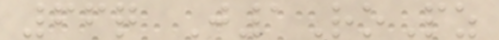66q J1RoPz
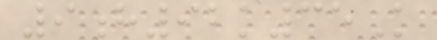9h92k35K
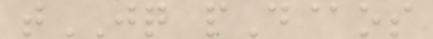tJQ pD@os
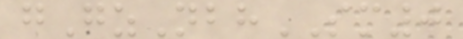gGzNbhSM0
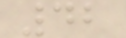42
